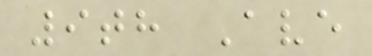9th Ave
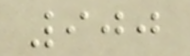900
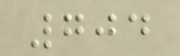704
